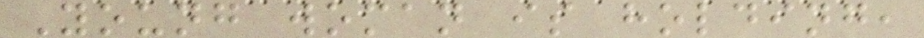Young woman is holding,
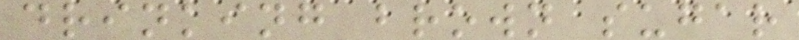drinking brown sugar
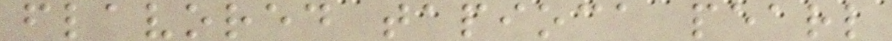flavored tapioca pearl
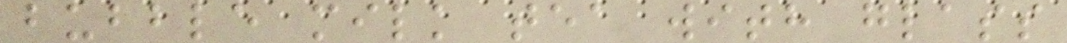bubble milk tea with glass
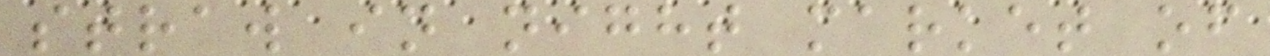straw in night market of
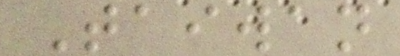Taiwan
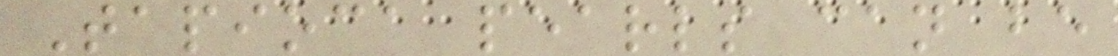Tapioca pearls can be
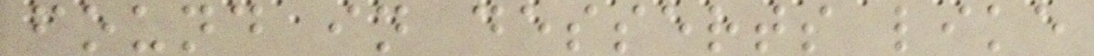found in desserts like
